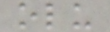olu
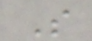S
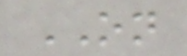ON
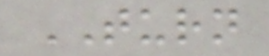TURN
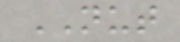NUT
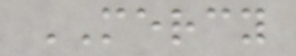MERCY
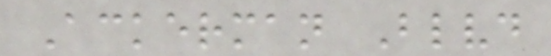Ackerman Blvd
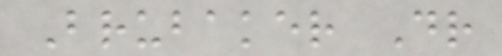Brubaker Dr
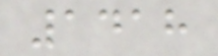1418
